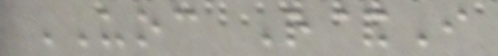UOC R&I
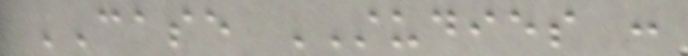CASE STUDIES :
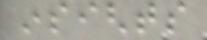insights
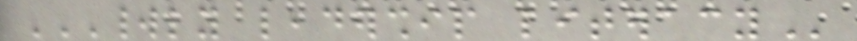WORLDLY LEADERSHIP LITERACY
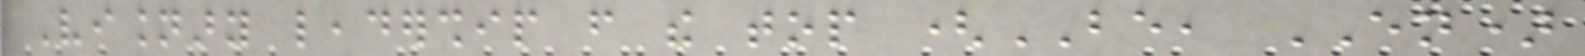Visionary leadership from the top (BE, EN)
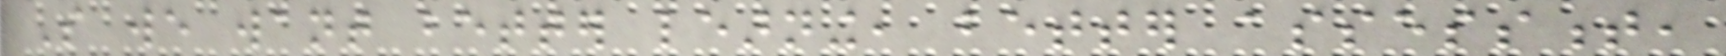So we want better learning, better assessment,
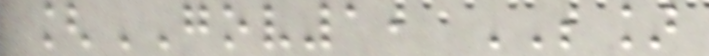[GOV1, BE]
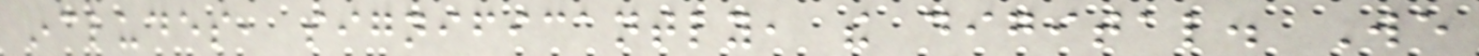includes, significantly, the digital. We
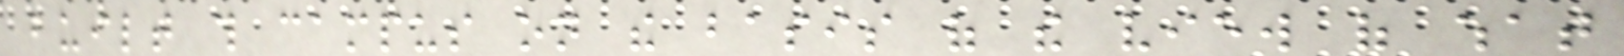built this campus on the basis of the view of what
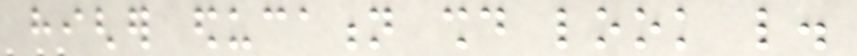higher education should look like.
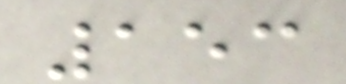153
